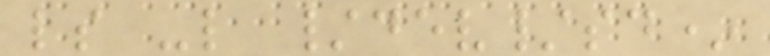ls -l /dev/sd*
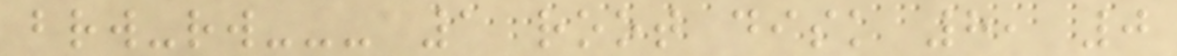brw-rw--- 1 root disk 8, 0
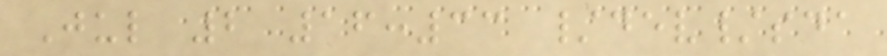Jul 2 16:33 /dev/sda
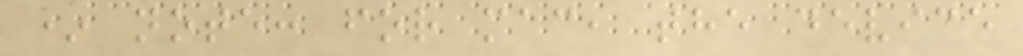* note: for mac, the device
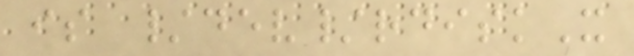is /dev/rdiskX
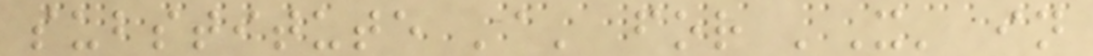substitute 'a' for 'X' in
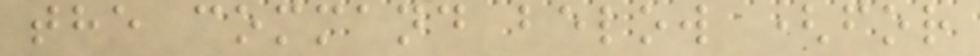the command below (for
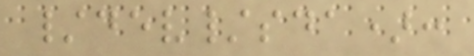/dev/sda):
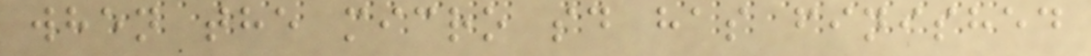when the micro sd has finished
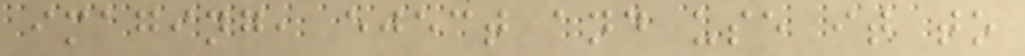imaging, eject and use it to
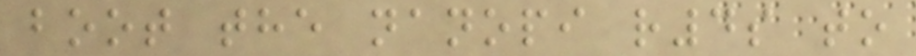boot the nanopi r4s to
